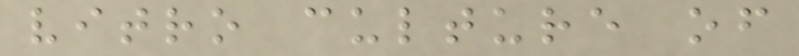vitro culture of
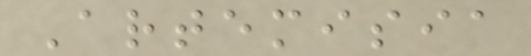Artemisia
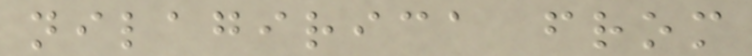nilagirica from
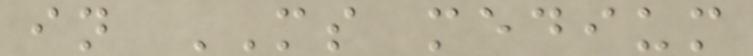in MS medium
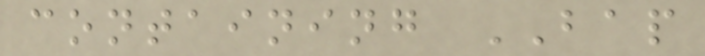containing BAP
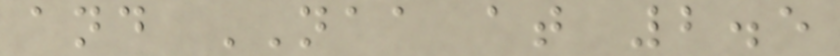and NAA at 2.5
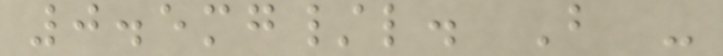0.5mg/l. B -
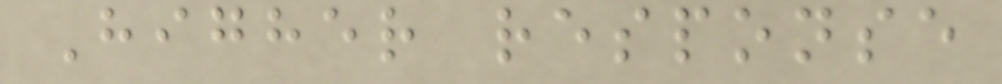Higher response
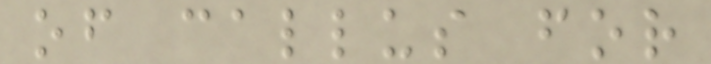of callus for
